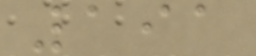191
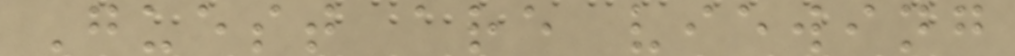Guest are viewing
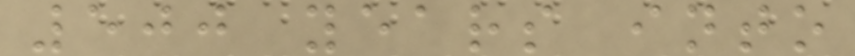500 years into
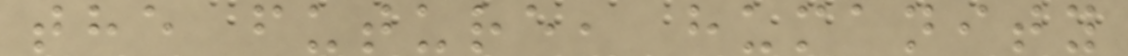the future, humanity
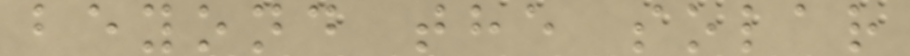beyond the solar
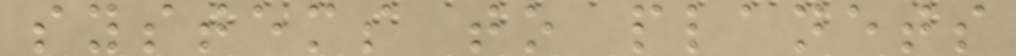systems to planets
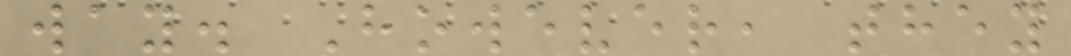way. However, they
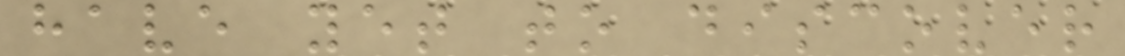have yet to discover
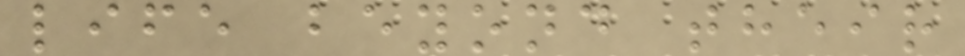life beyond their
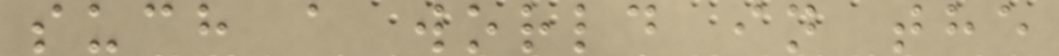such a world in the
